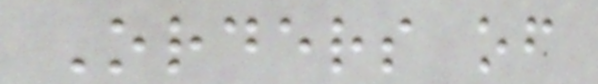Orders of
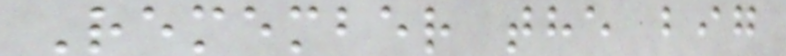Remember the big
